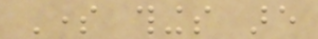Some things are
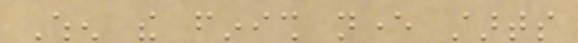When the finish never starts
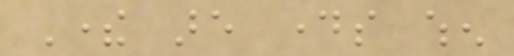There are days when
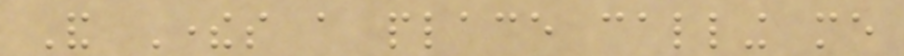And Theres a place calling me
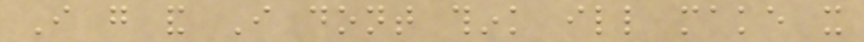I go and I dont think ill make it
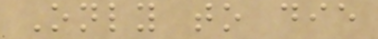Only to die
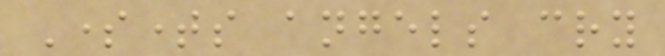Sometimes angels cry
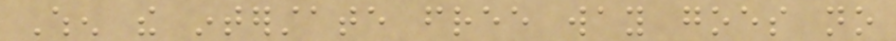When the interstate free way goes no
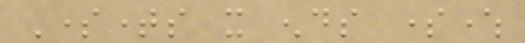Sometimes it ends somewhere
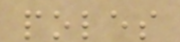poles
